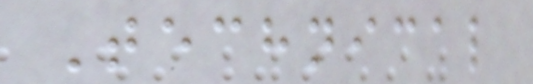Technical
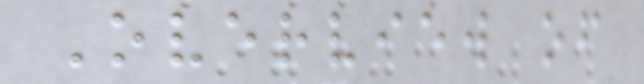Overview of
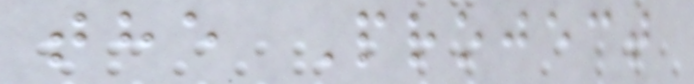the Project
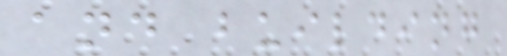and building
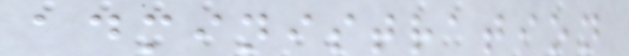administration
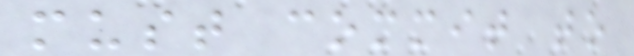must commit to
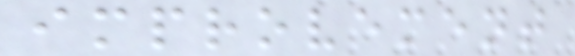improvement
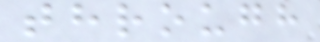through
